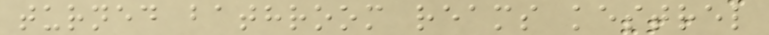turned bathroom reams kestrel
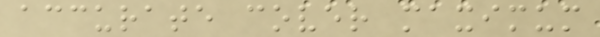accurate cover maximum
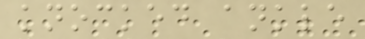knocked ankle
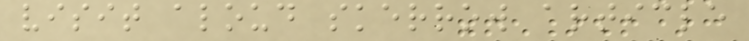visit aloud skerrow article
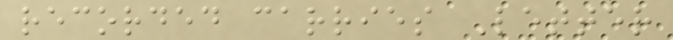recorded carries Letter
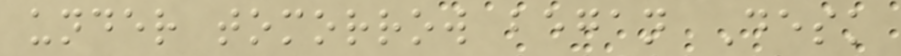under tomorrow began Desk
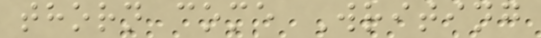thorn come Writing
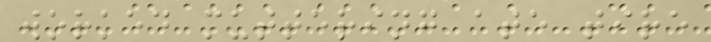worked muttering ate tire
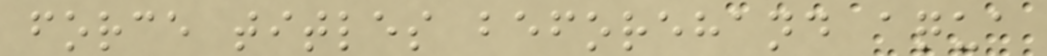force titles beforehand aqua
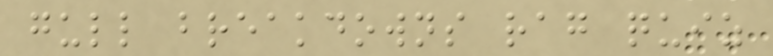gull breakdowns rag quiz
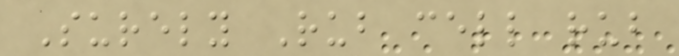Surely Rub cell rub
